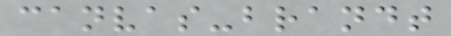canvas-brandt
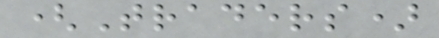(Traders)
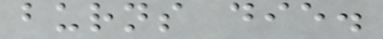burns die.
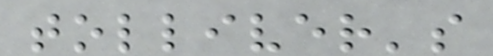tolliver's
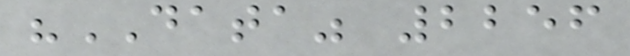"DATA" 2256
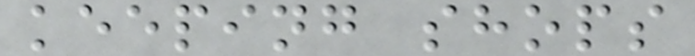keeping shops
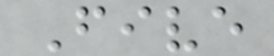Five
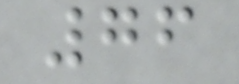76
